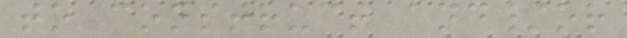to construct and/or
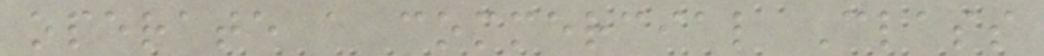operate a commercial Class
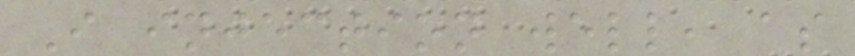I injection well, as
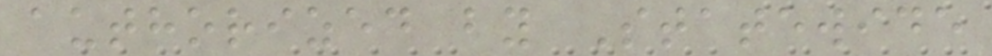authorized by Statewide
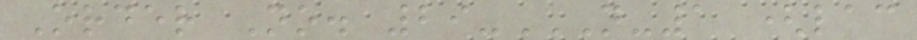Order No. 29-N-1 (LAC
